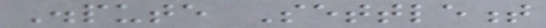Dispute Settlement
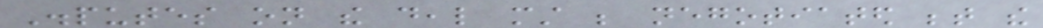Disputes on the deal must be negotiated between the
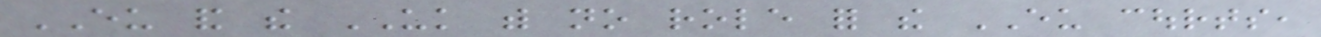EU and the UK with no role for the EU courts,
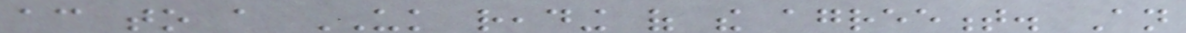according to a UK reading of the agreement. An
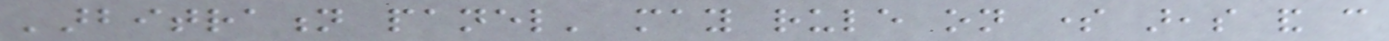'arbitration panel' may rule on some areas and can
